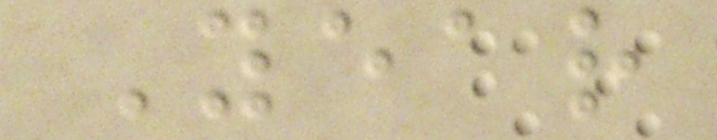Year
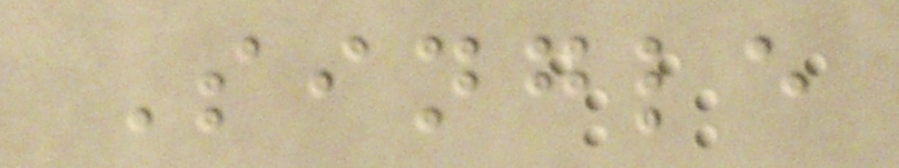Single
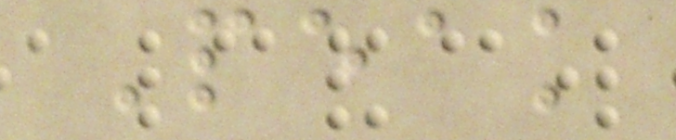Peak
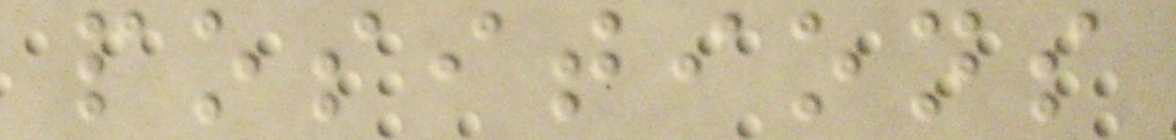positions
